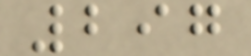297
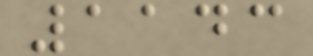1143
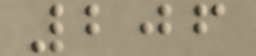206
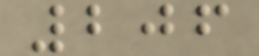206
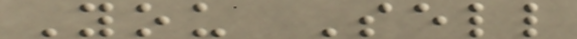You Sell
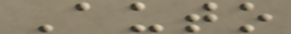Auto
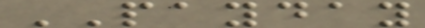PAYDAY
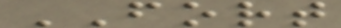FORT
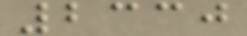2330
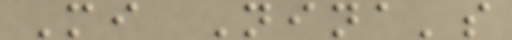Mi Nina's
